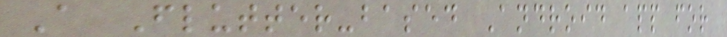A Flutter-based Android app for
